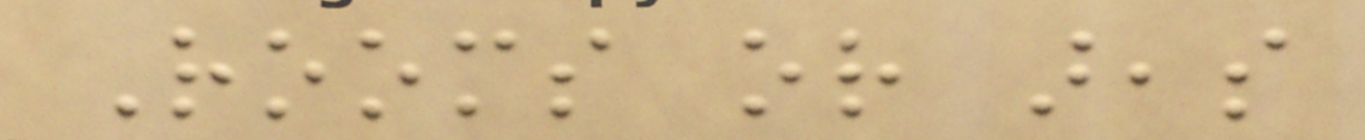Rooms or areas
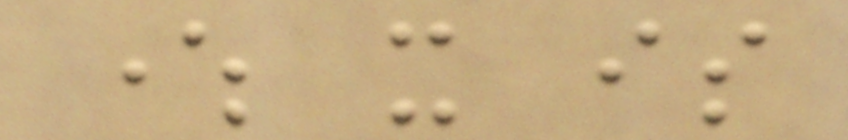where it is
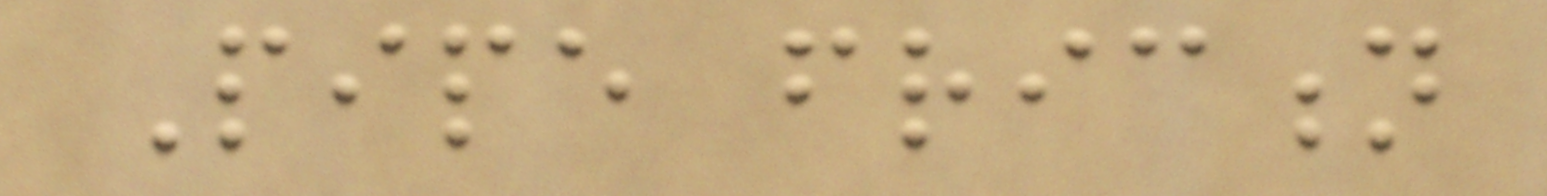Pipe friction
